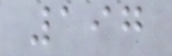197
